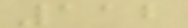112
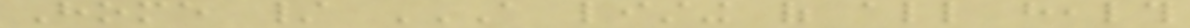Home / A LISTING OF ALL HEALTH
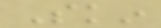Skin
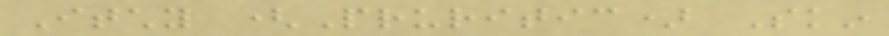Itchy (Pruritic) Skin
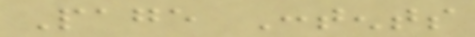Page Contents
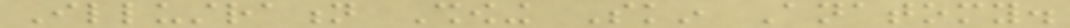Illustration Showing Skin Anatomy.
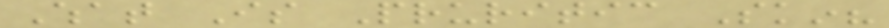What Is Pruritic Skin?
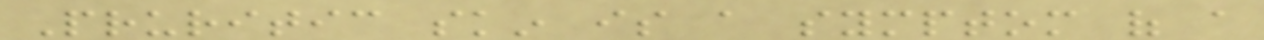Pruritic skin is a symptom of a
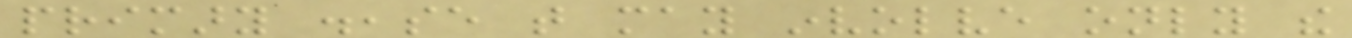primary disease that may involve only the
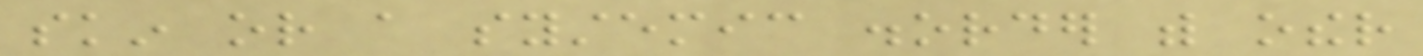skin or a systemic disorder with other
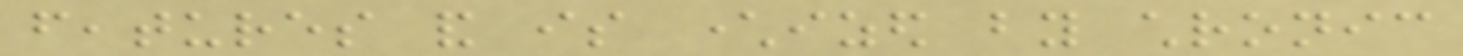features and is characterized by chronic
